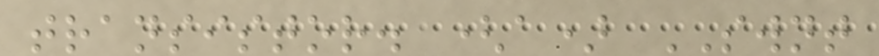transistor. (a) SWNT
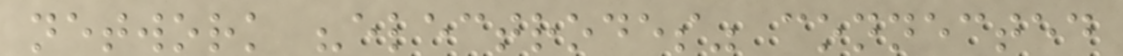network "electrodes" connected
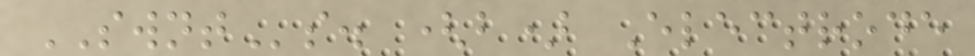SWNTs. (b) Electrode
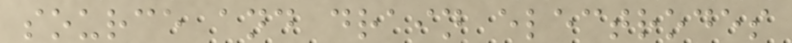source and drain electrodes
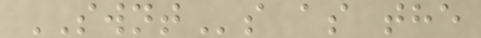SWNTs as the
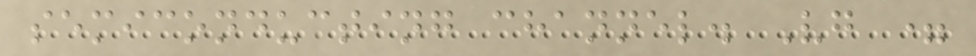semiconducting channel. Vg =
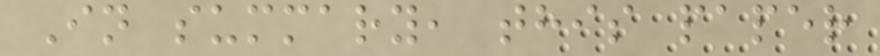In summary, this paper
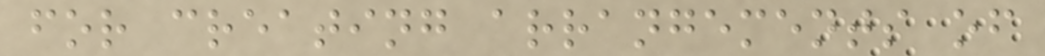for creating arrangements of
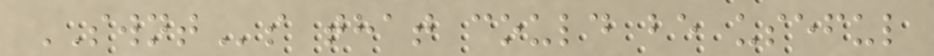SWNTs that could be useful
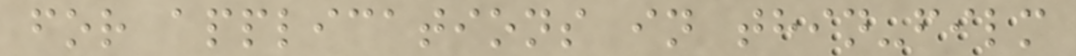for applications in thin-film
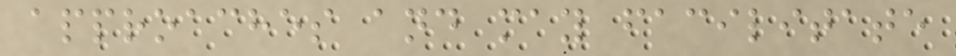approaches and may facilitate
